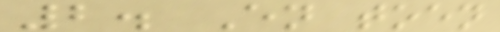2. En toen
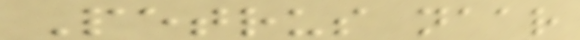Petrus naar
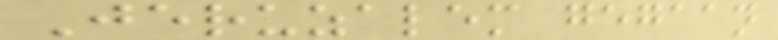Jeruzalem gegaan
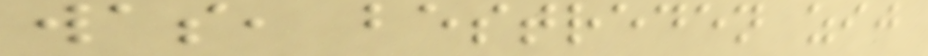was, bestreden zij
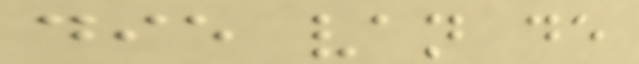die van de
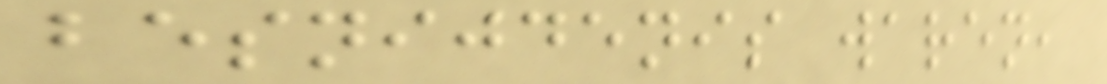besnijdenis waren,
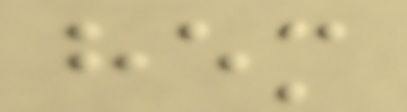hem
